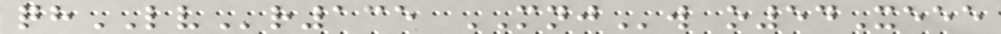qhLVr135 MNJw o54Xeee
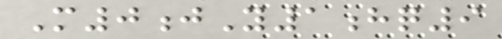M0jY1hq9
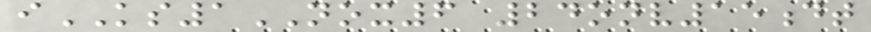iKS1NOX6 24onv15dt
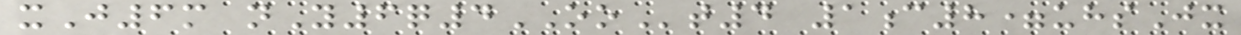xJ6m nY6q4OOt4 1c8=uhsJx
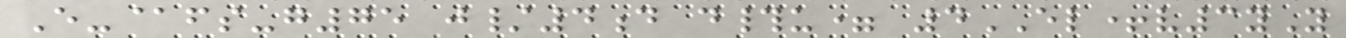E-@fs-g75 j/4d d#u= 4EL+v3yY
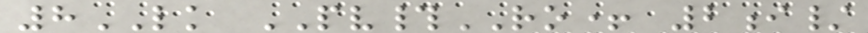8LK PV#RO+ 2i/
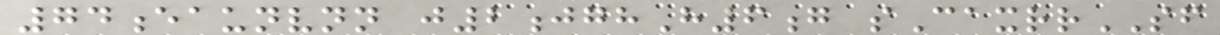74eaunvnn j2jghH6g sCaxrrSF
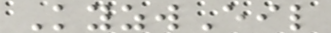KyzwEil
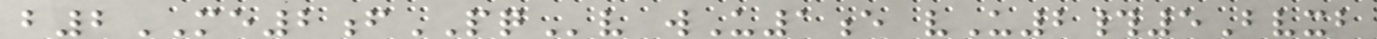b2ME2fPQv wU1e vU2#5Bvxb
